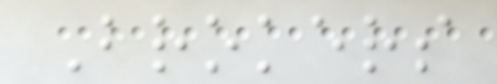Brokers
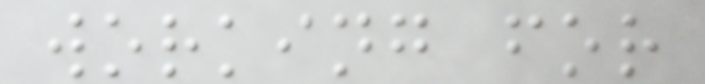working for
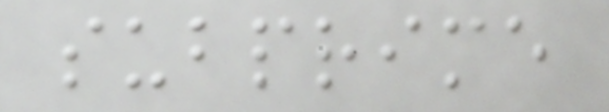subprime
